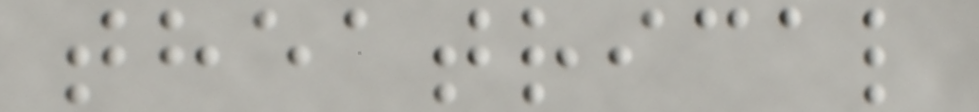theatrical
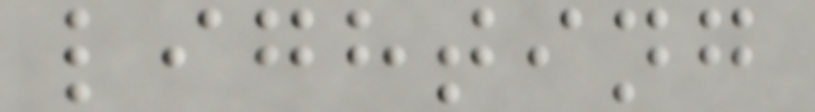lighting
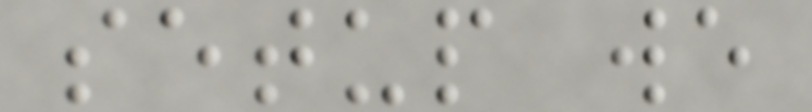setup we
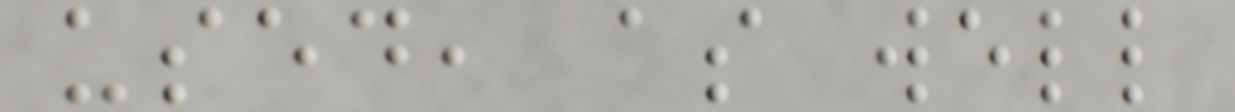used, as well
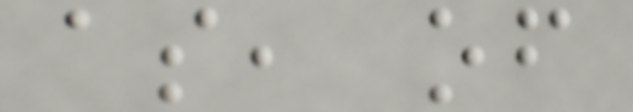as, of
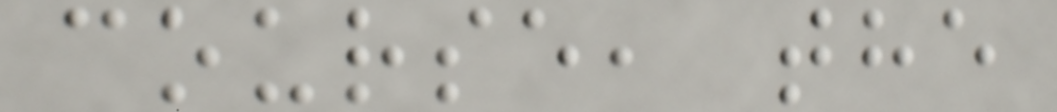course, the
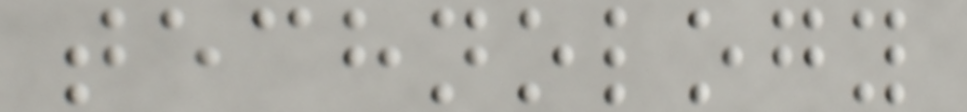technology
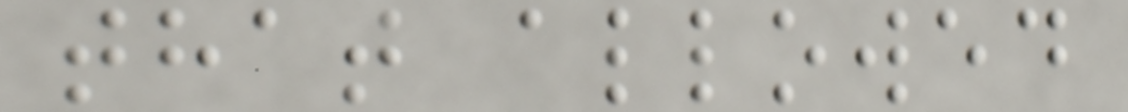that allowed
